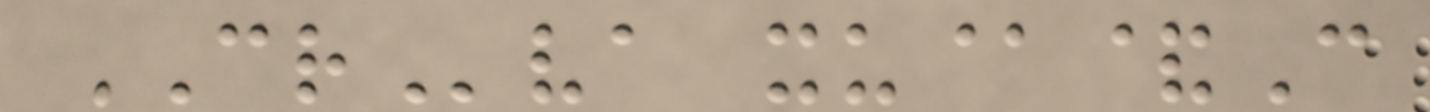CRva xu@&C
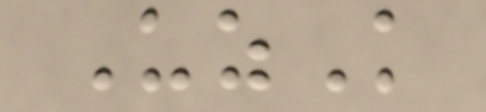UzK
